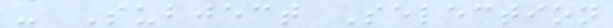- Subject Selection
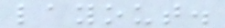layout.
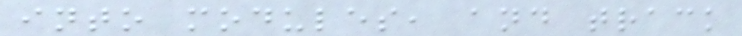into modules, and track
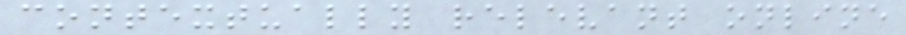contextually relevant online
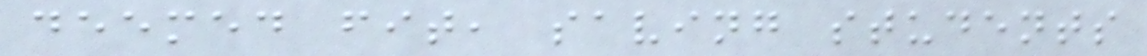deemed fit, saving students
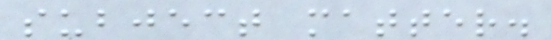subject matter.
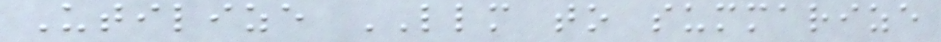Utilize LLM to summarize
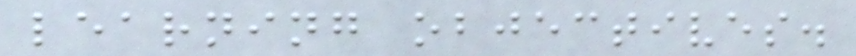learning objectives.
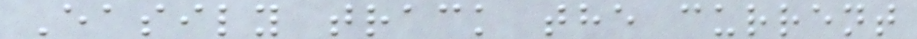Easily track the current
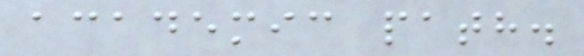academic path.
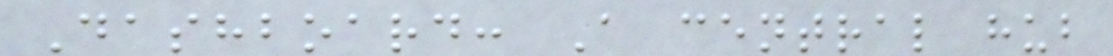Dashboard: A central hub
